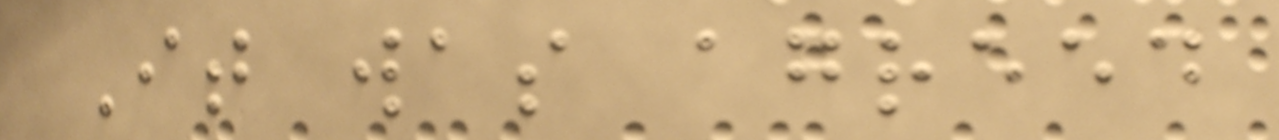It was agreed
